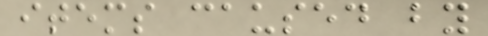items caused by
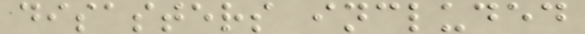disasters included
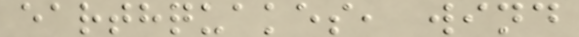earthquakes, wind
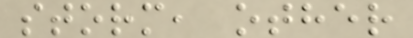storm, other
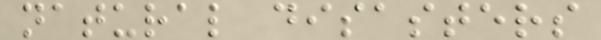natural disasters
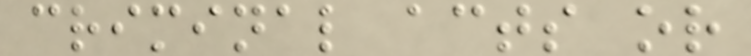criminal acts or
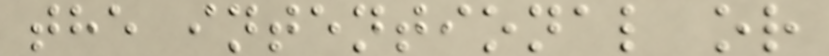the intentional or
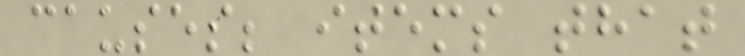causes; items that
